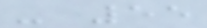- 55
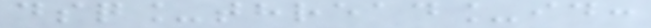dsq_thread_id:
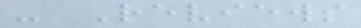- Reviews
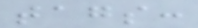tags:
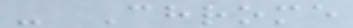- Chrome
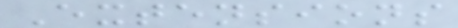Extensions
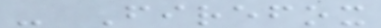- Firefox
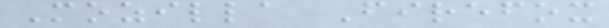Mozilla Firefox
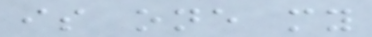is one my
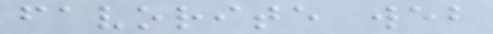favorite web
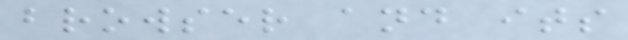browser and its
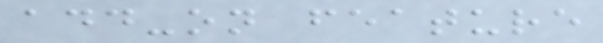add-on feature
